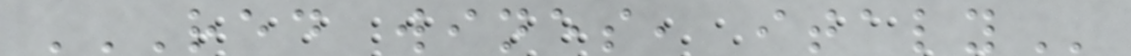RED WINES, ITALY
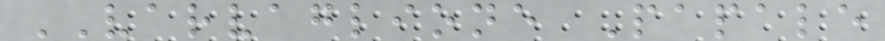VARVAGLIONE Papale
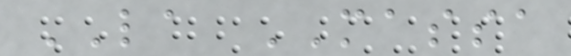LA MASSA
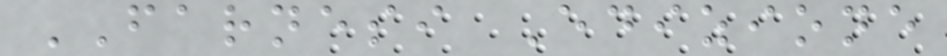FARNESI Edizione
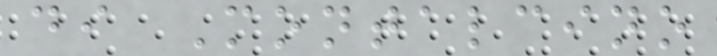di Montalcino
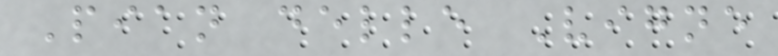Pian delle Vigne
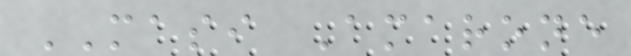MASI Amarone
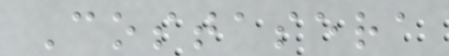Costasera
